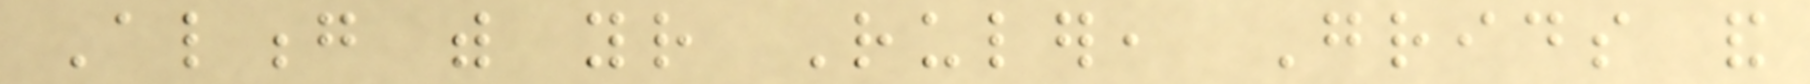Along with your Ruler, Grids and
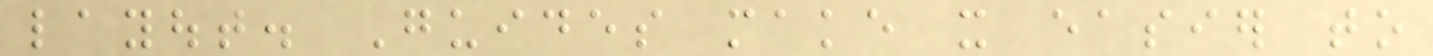layout. Guides make it easier to
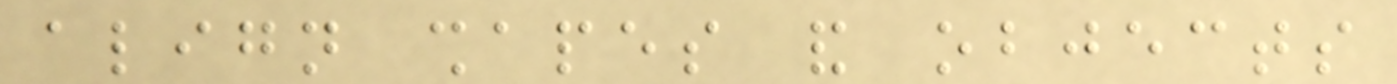align shapes and objects
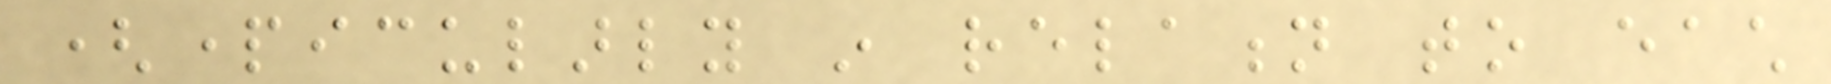(particularly in relation to each
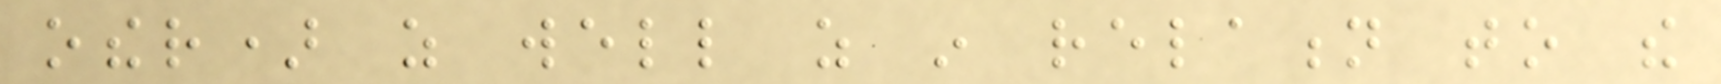other) as well as in relation to the
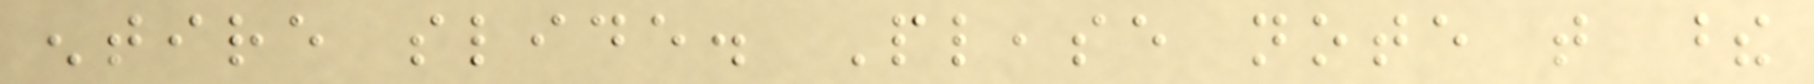entire slide. Please note that these
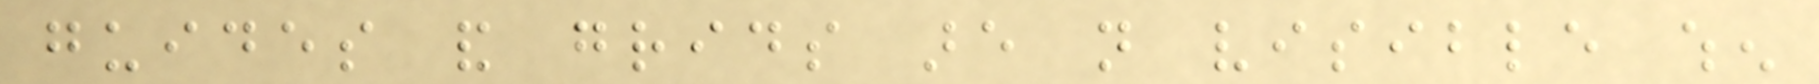guides and grids are not visible when
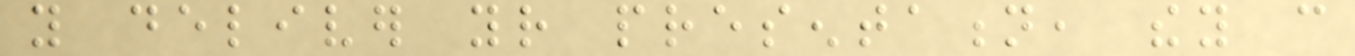you deliver your presentation, they can
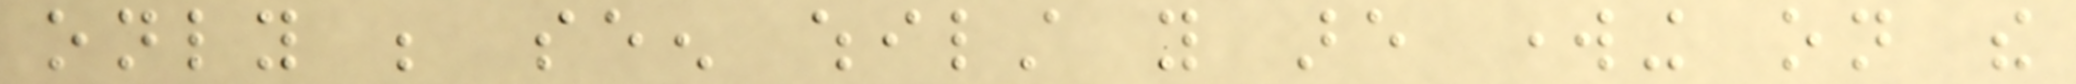only be seen whilst you are working on the
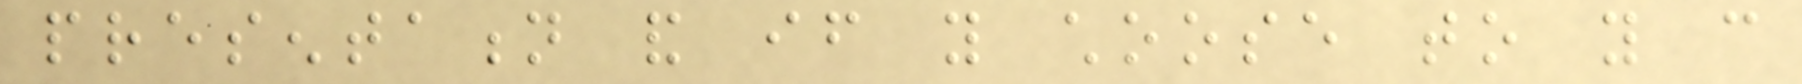presentation and if you choose to you can
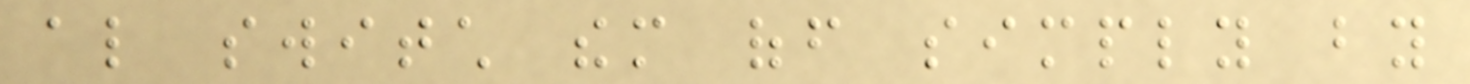also switch them off simply by
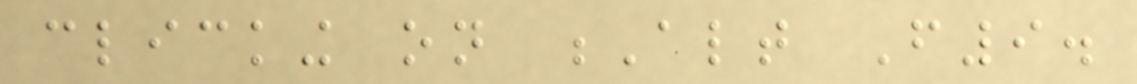clicking on Alt F9.
